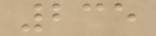235
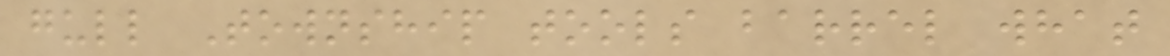gull Township tools barrel what
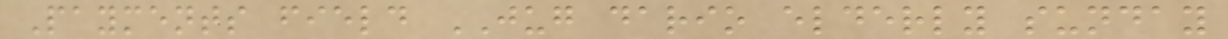Payments field JUG dario elderly sunday
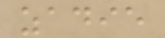zadie
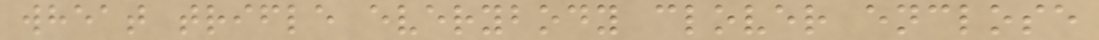wheat trifle everybody clover enclose
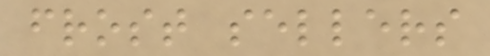frost sellers
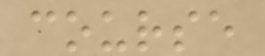course
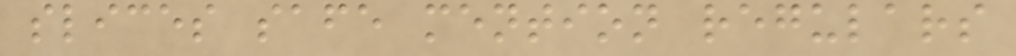slices safe mention regulars
